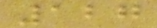127
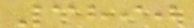3890
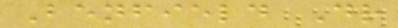Benfield Dr
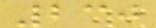230
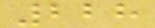228
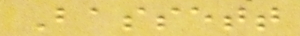Bassett
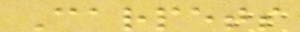Carpets
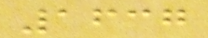1637
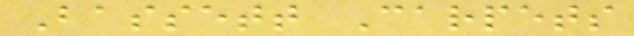Bassett Carpets
